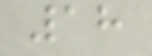18
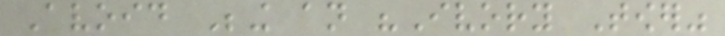Avoid Being an "Ivory Tower"
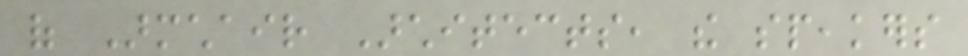of Armchair Architects, the speakers
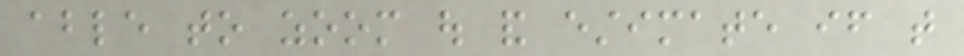able to zoom out and estimate if that
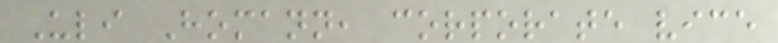Uli Homann, corporate vice
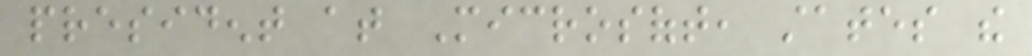president at Microsoft, states the
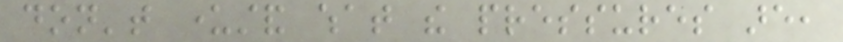don't understand what the pressures are,
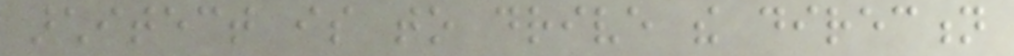architect is to drive the direction
